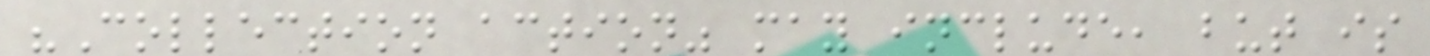"Collection action" may include, but is
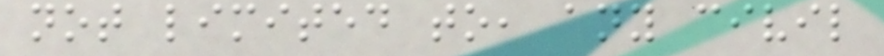not limited to, any civil
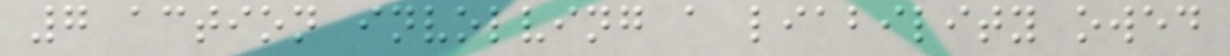7 action involving a liability owed
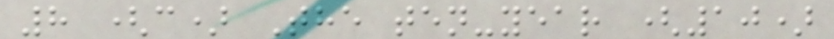8 (c) The ten-year (10)
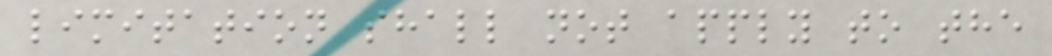limitation shall not apply to the
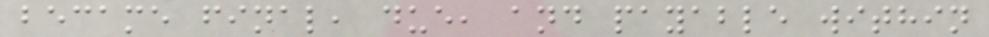became final, due, and payable within
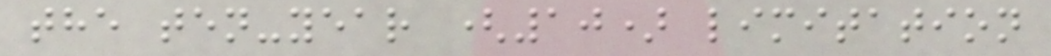the ten-year (10) limitation
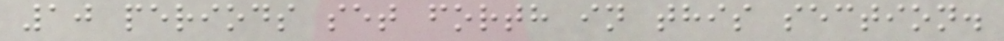10 periods set forth in this section.
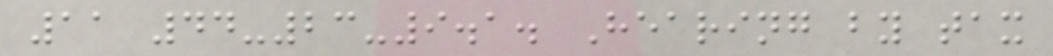11 44-23-9.1. Hearing by tax
